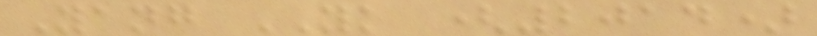Yang YK (2014)
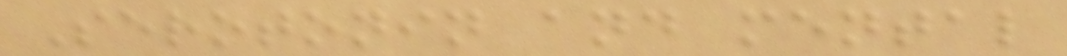Serotonin and mental
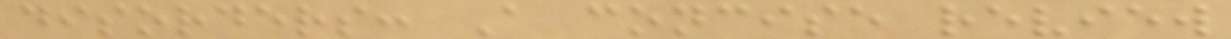disorders: A concise review
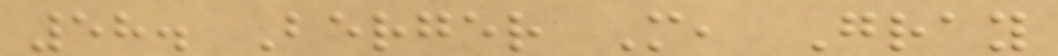58. Berger M, Gray
